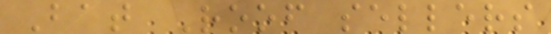Bat Roof sellers
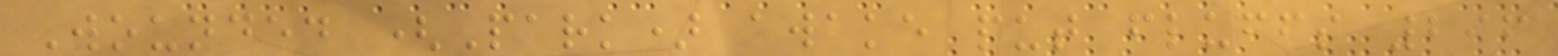Wounded (Park) awake put fluffs 296
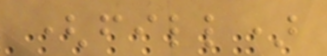(fill)
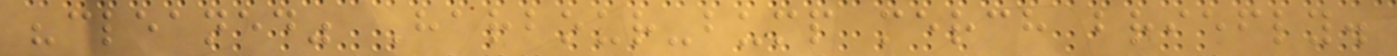"cleaned" Harbour-bump merch briefly.
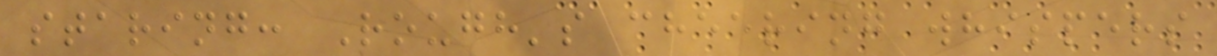staring: Rough's cheering whispers
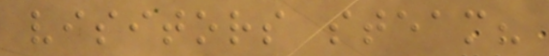visitors steam?
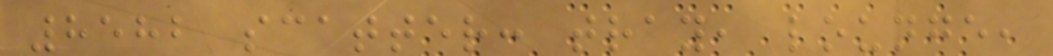8582 scatter: tray, lounge,
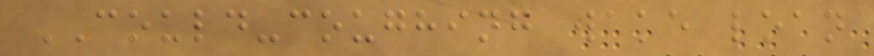COULD-coughing wake loan
